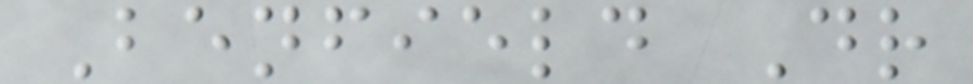Benfield Dr
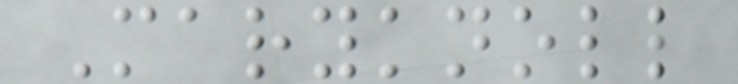Maryknoll
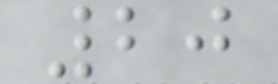20
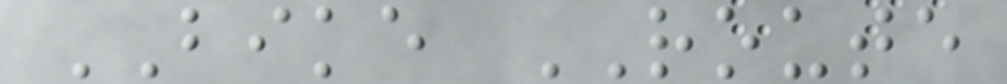BIKE ROUTE
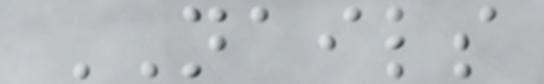NAILS
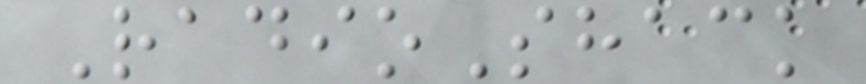RadioShack
